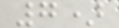7)
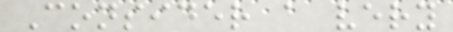Consider a very
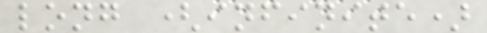long (infinite)
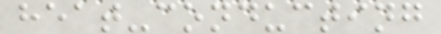heat-conducting
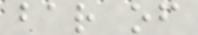bar of
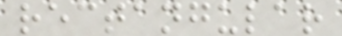rectangular
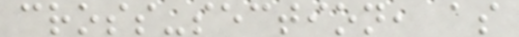cross-section, as
